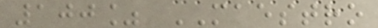100% MAESTRO
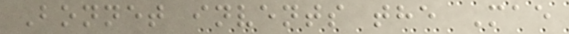Bonnet invents the Mae
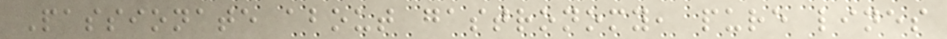Passionate about gastronomy, pure lines
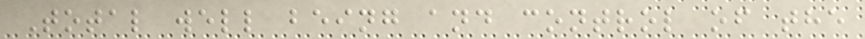Total well being and control of the
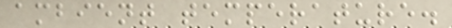ambient temperature.
